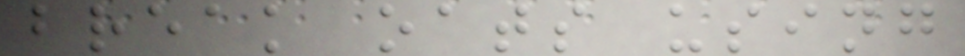break oats using
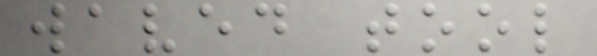waved tool
